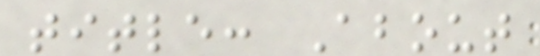title: About
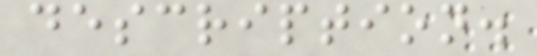description.
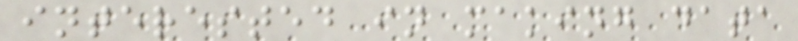interested in making data
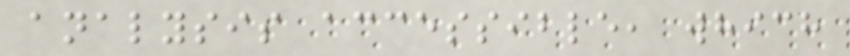analysis accessible, which
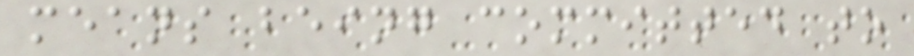means being committed to
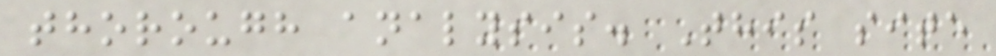thorough analysis. This site
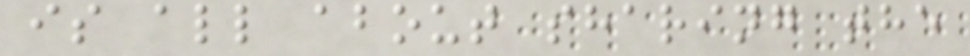is all about sharing the
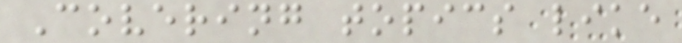Covering topics like
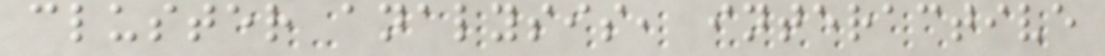cluster analysis, interactive
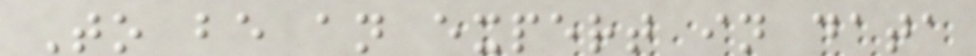To be an expert in data
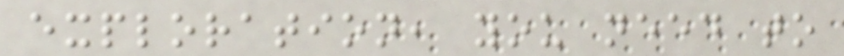exploration, you need to
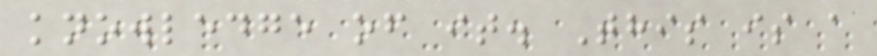knowledge of it. This is a
